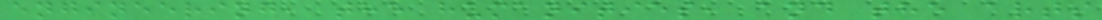engineering, the humanities, and the arts
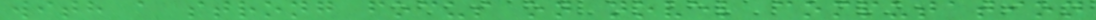with a strong focus on novel computation
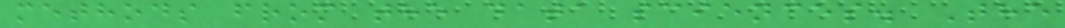methods from the data sciences. The
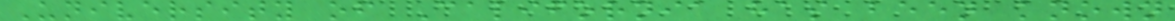University of California has been known
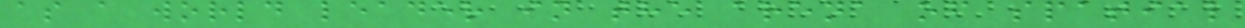as a world leader in the arena of spatial
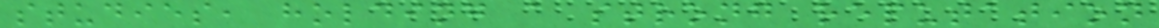studies, holding a strong reputation
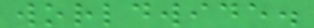worldwide.
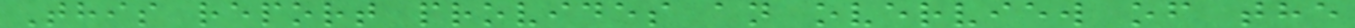This report provides an overview of the
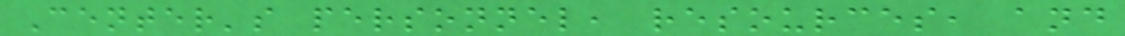Center's personnel, resources, and
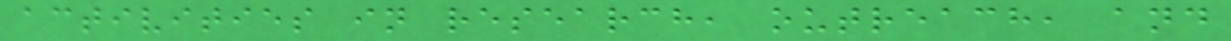activities in research, outreach, and
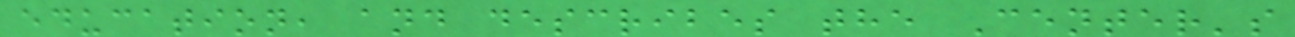education, and describes the Center's
